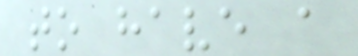to have a
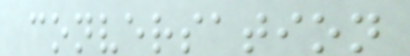conversation
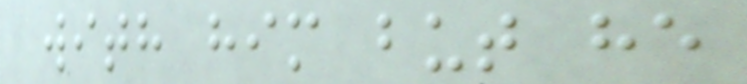with him but he
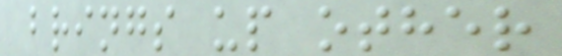brings up other
